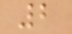2
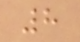8
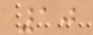10
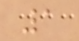1
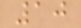10
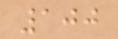100
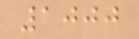1000
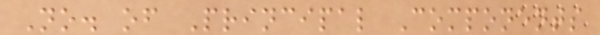No. of Principal Components
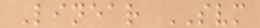Linear SVM
